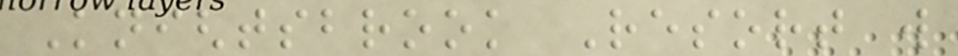Knightsbrook Resort will
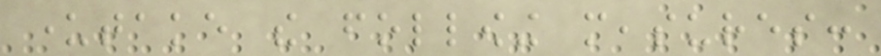undertake the following measures:
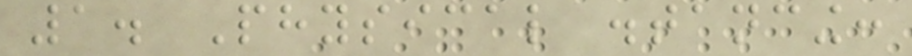1. Physical distancing:
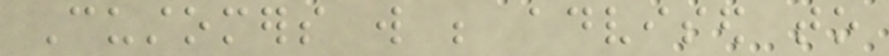Customers will be advised to
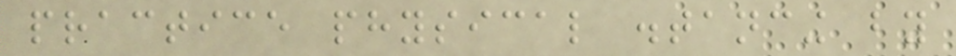practice physical distancing by
